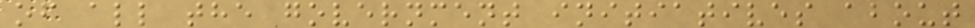of all the government initiatives about
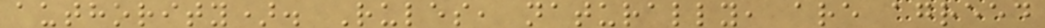authority). Rules, naturally, are agreed
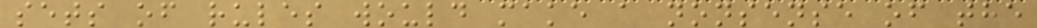sets of rules would make a nonsense of the
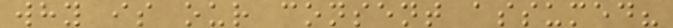why is our consent assumed?
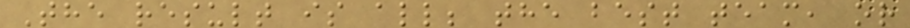The result is all; the best team, or
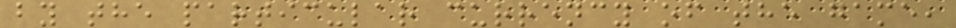by the particular currency of the game,
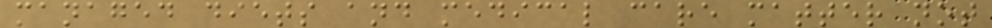managed diets and medical care matter not
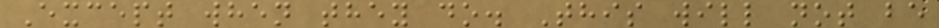Except when they do. This will not be
